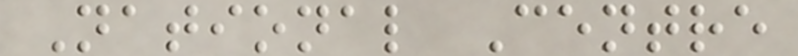National Centre
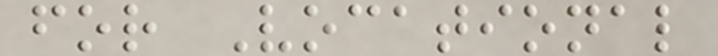for Vocational
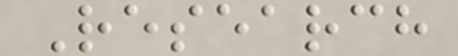Research
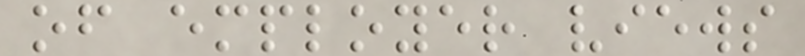of employer views
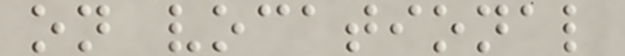on vocational
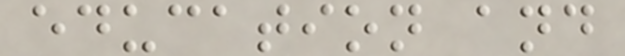education and
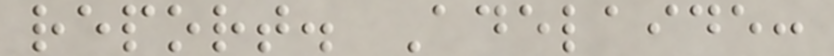report. Adelaide:
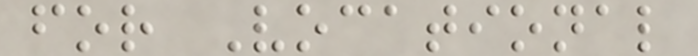for Vocational
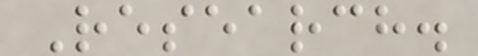Research.
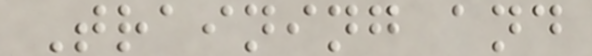Training and
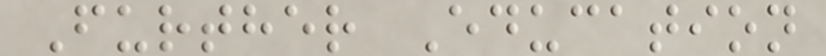Further Education
